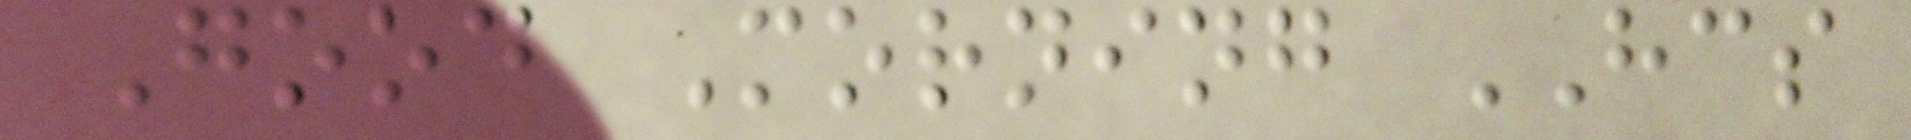Good Morning HCS
